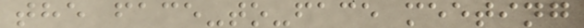the face-to-face meeting
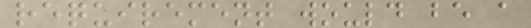requirement would be a
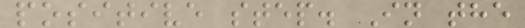positive step. In the
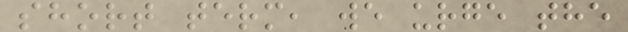short term, we urge the
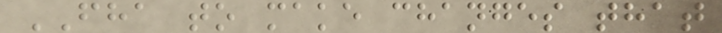FHA to make changes that
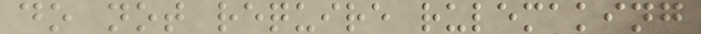do not require rulemaking
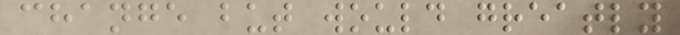change but would greatly
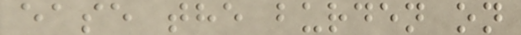ease the burden on
